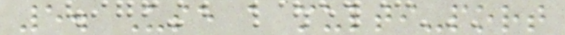5. Use a multi-port
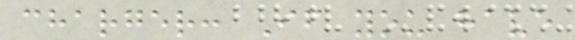charger: If you have
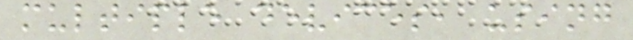multiple devices, using
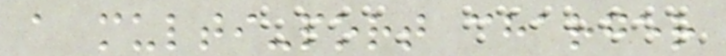a multi-port charger
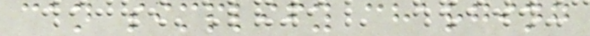can simplify charging
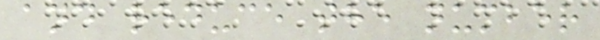and reduce the number
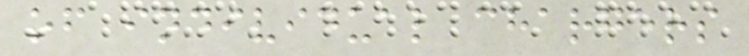of individual chargers
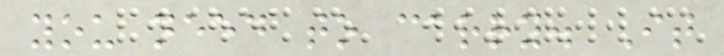you need to carry. It
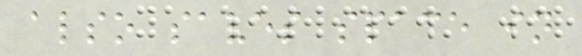also saves space in
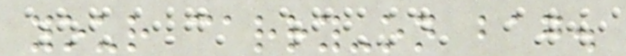your carry-on bag.
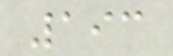193
